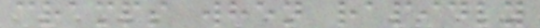cramps when rapidly
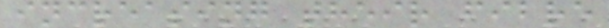increasing their fibre
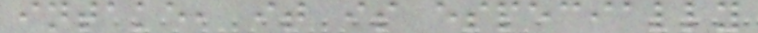intake, it is especially
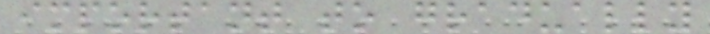important to gradually
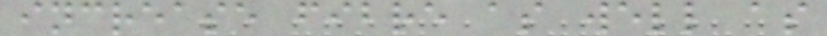increase fibre as well as
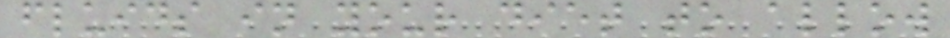fluids in your diet to allow
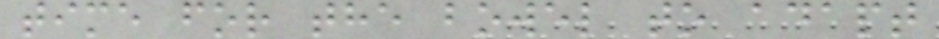time for the bowel to adapt
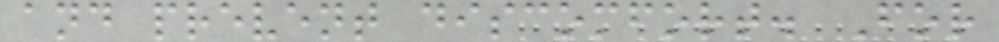and prevent discomfort. For
